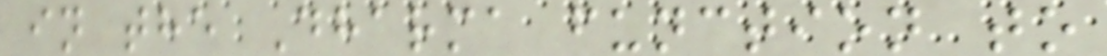in the Dharma function to
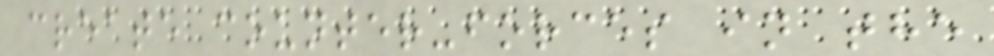create counter-forces in the
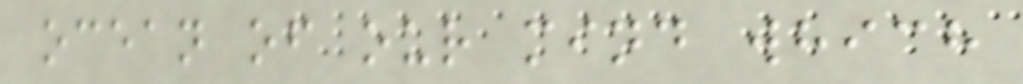ocean of our mind which
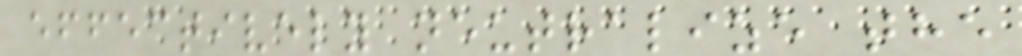effectively neutralize the
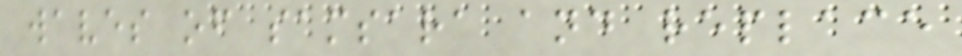waves of samsara and replace
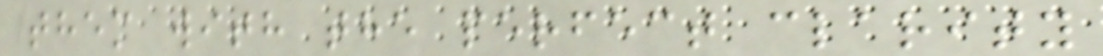them with the perfect clarity
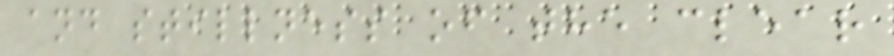and stillness of the clear
